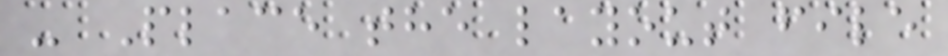- Place the layout file
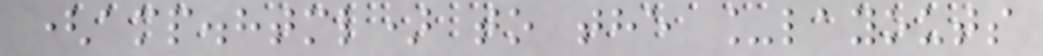(amp.html) to the _layouts
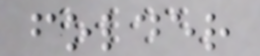folder
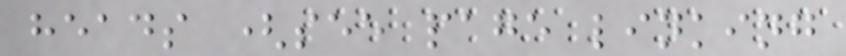heads (see page linking
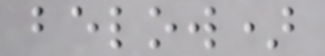below)
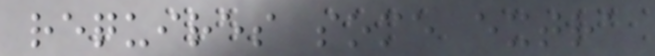requires some extra
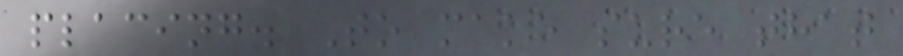placing. To make sure that
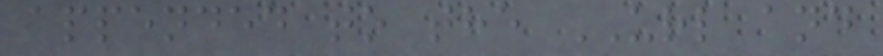appended to the URL and
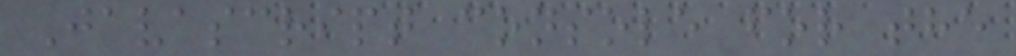Javascript console for the
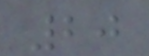20
